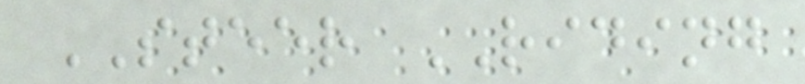STEER RIDING
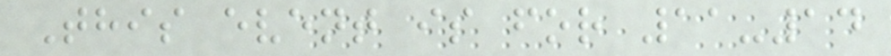This event is for 11-14
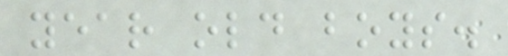year old boys.
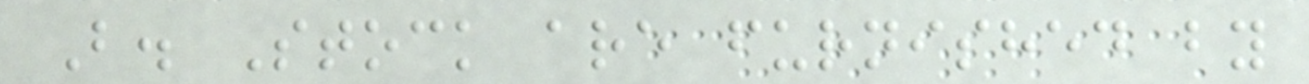B. Stock are furnished by
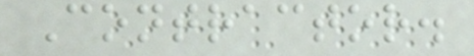Contractor.
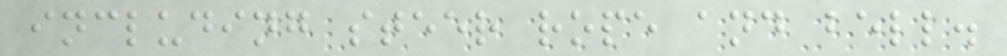including steer rope and bell.
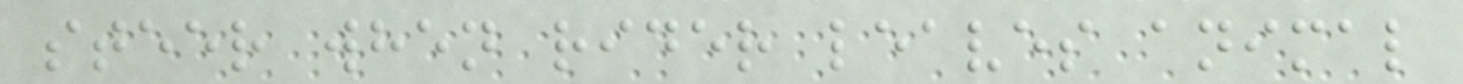steer when rider leaves animal
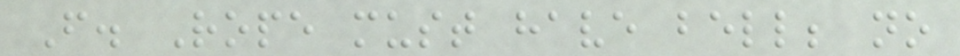F. Rope must have bell; no
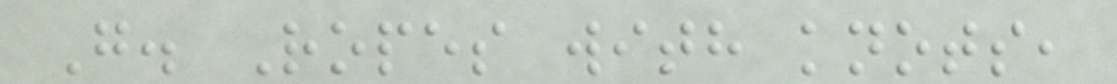G. Ropes with knots,
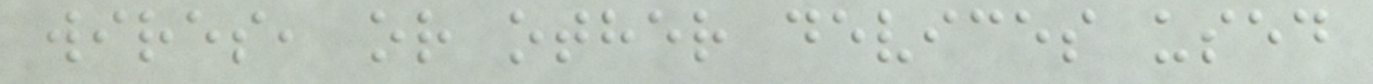wires, or other devices used
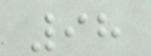98
